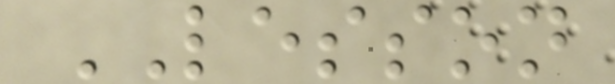LESSON
